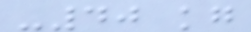-40 kg
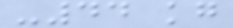-44 kg
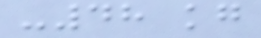-48 kg
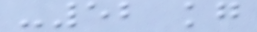-52 kg
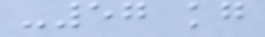-57 kg
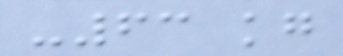-63 kg
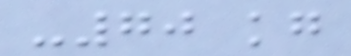-70 kg
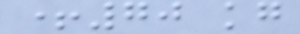+70 kg
